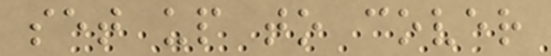set up to cover
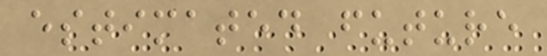estimated future
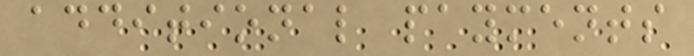additional payments
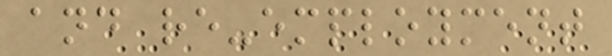and re-employment
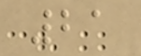21
